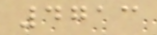4713
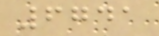6741
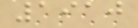1910
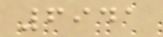6941
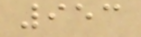953
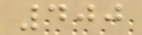400
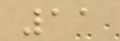11
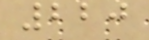220
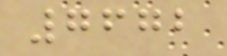7672
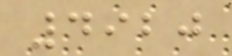4920
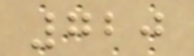720
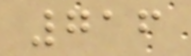716
